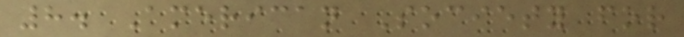8. American Society for
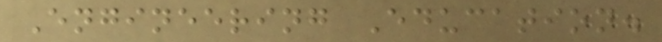Engineering Education.
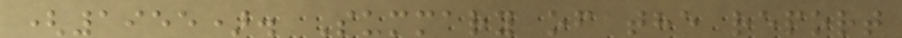(1955). Summary of the report
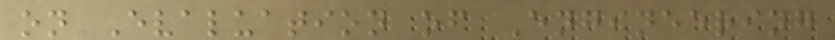on Evaluation of Engineering
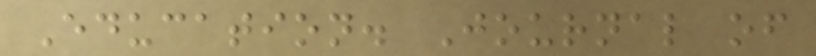Education. Journal of
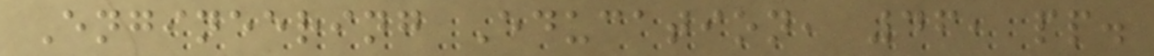Engineering Education, 46, pp.
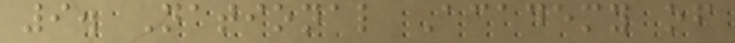9. National Academy of
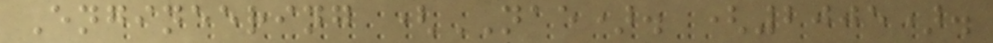Engineering (NAE). (2005).
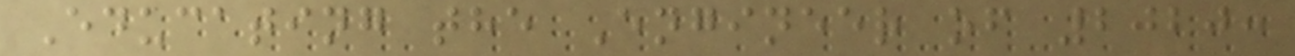Educating the Engineer of 2020:
